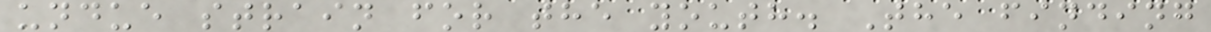undue strain for the youth. The finding
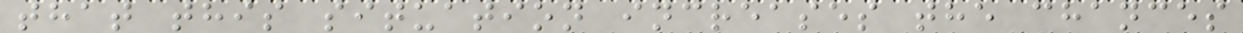that this situation increases the chances
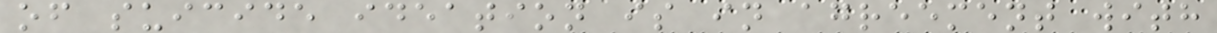of suicide ideation is in agreement with
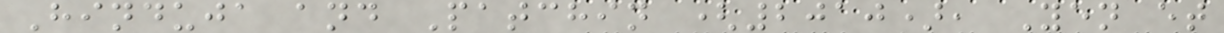Hinduja and Patchin (2010), Yen et
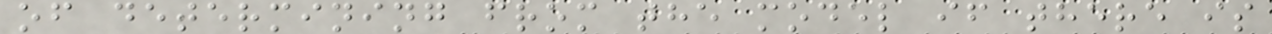of determining from the model if there is
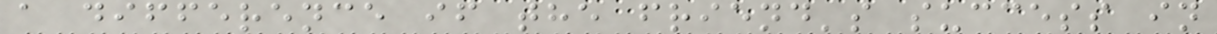a difference if the friend's success in
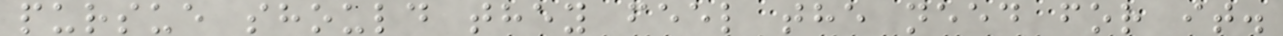pursue should they feel the need for it.
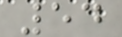54
